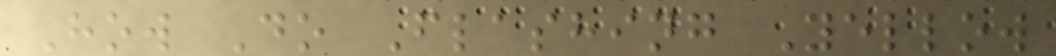How Do Flashing Yellow
